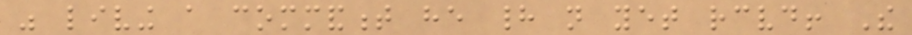was living a commandment he had not yet received! The
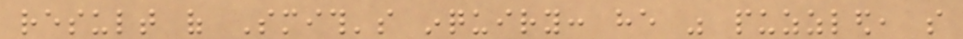result of Smith's inquiry: he was puzzled, so
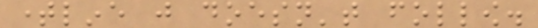timeline just doesn't follow.
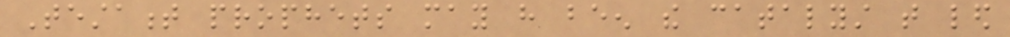Testament prophets may have been the catalyst that led
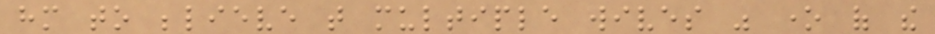him to believe that multiple wives was one of the
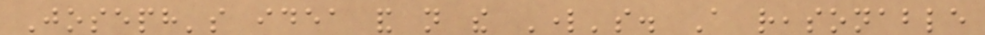Joseph's idea and not the Lord's. A reasonable
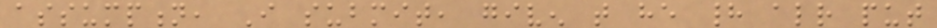assumption, I submit, given that he had already put
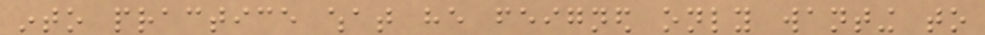into practice what he feigned only wanting to
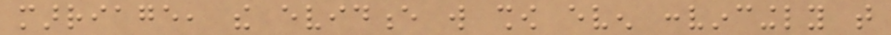marriage, the evidence will show even convincingly that
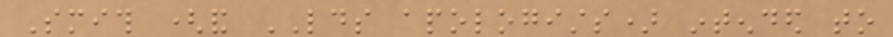Smith (and LDS apologists) intended to
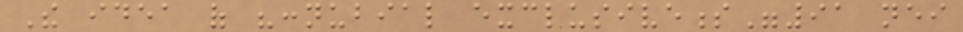The idea of "connubial exclusiveness"91 neither
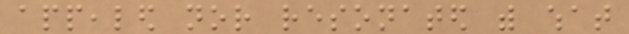appealed nor resonated with what
